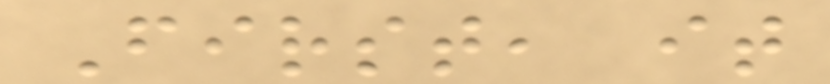First, it
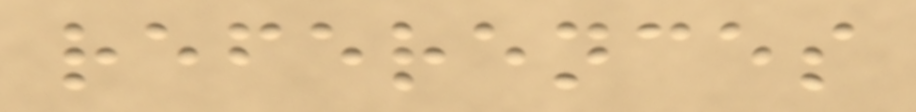references
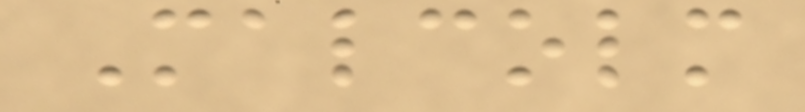Malcolm
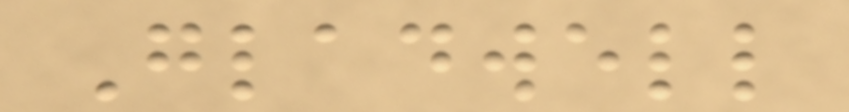Gladwell
